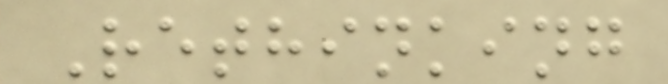Rethinking
